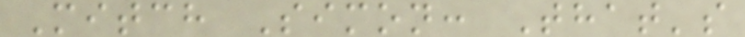Mitch Simon: That's
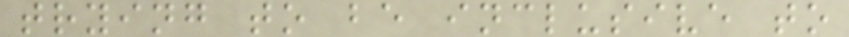trying to be inclusive to
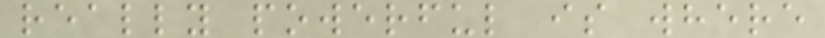really powerful is where
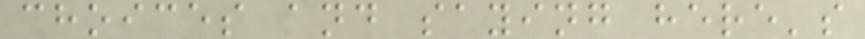choices and saying here's
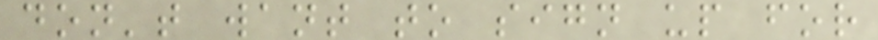don't want to sign up for
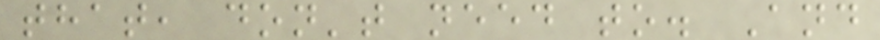that, don't need to. And
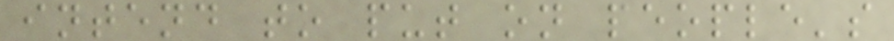intend to put on people's
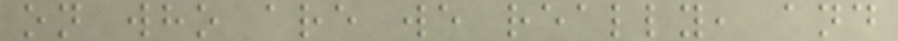on who are we really, and
